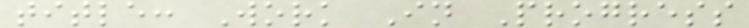title: Work In Progress
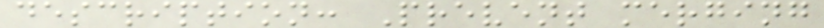description: Prevent merging
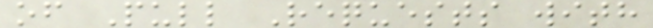of Pull Requests with
